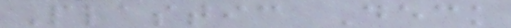Plastic Deck
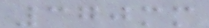370mm
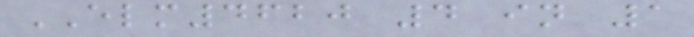ELM4620 4 in 1
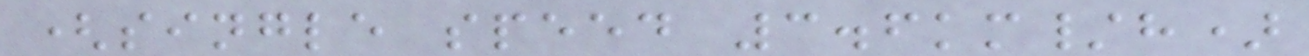(single speed 3.6km/h)
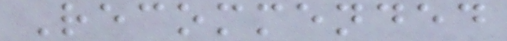Recommended
